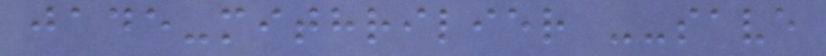jade-mithrilier --save
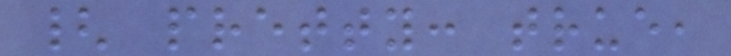{ pretty: true,
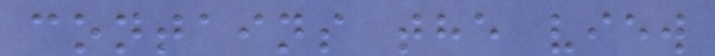contains the view
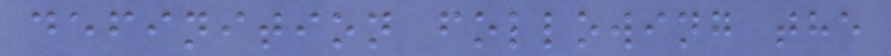definition following the
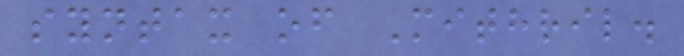syntax of Mithril.
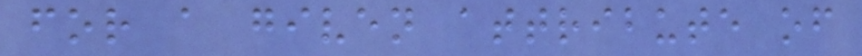for a given attribute of
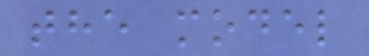the model
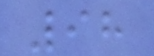98
